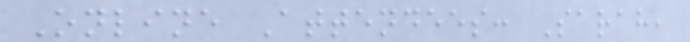Online Attendees: Sarah,
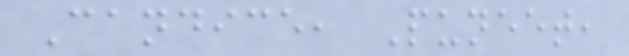Candice, Puneet,
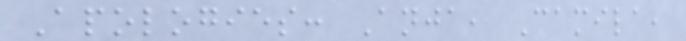Apologies: Anja, Camila,
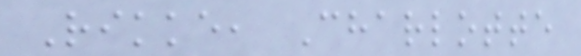Rikke, Charlotte
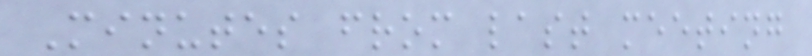Minutes from last meeting
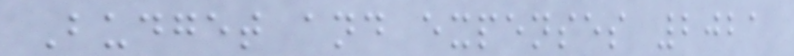Budget and expenses 2021
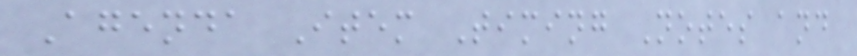Agenda Item Timing Notes and
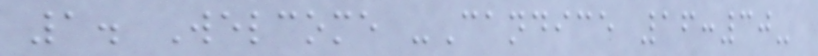1. Welcome -Candice 16:30-
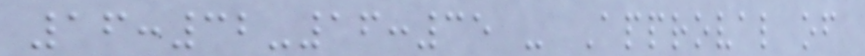16:32-16:35 - Approval of
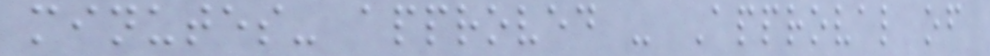minutes- approved - Approval of
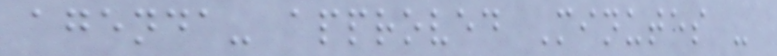agenda- approved Minutes -
